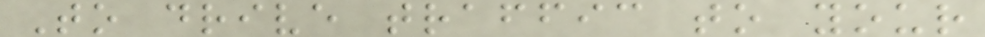To drive traffic to your
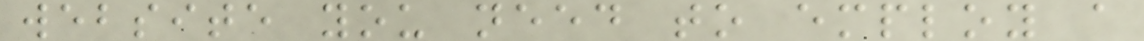website you need to employ a
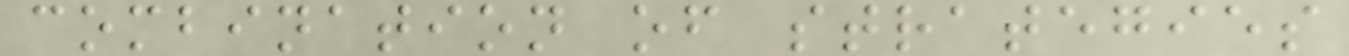combination of strategies
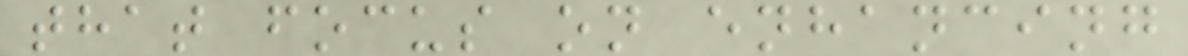that focus on enhancing
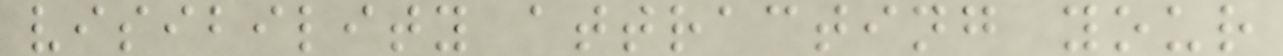visibility attracting your
